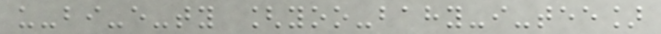u-bi-e-ty [yoo-bahy-i-tee]
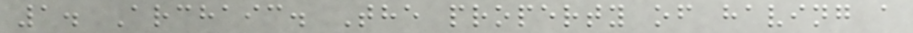1. Archaic. The property of having a
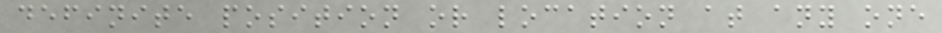definite position or location at any one
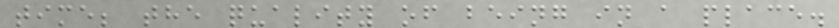time; the quality of being in a place.
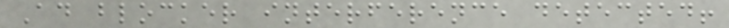Ad blocker interference detected!
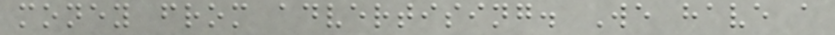money from advertising. We have a
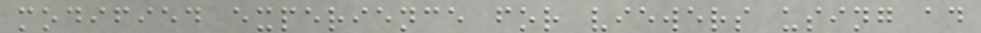modified experience for viewers using ad
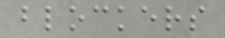blockers
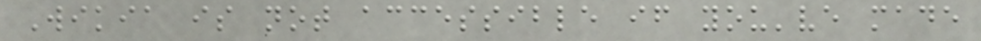Wikia is not accessible if you've made
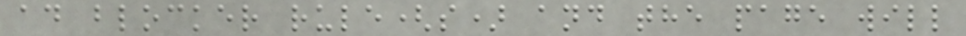ad blocker rule(s) and the page will
